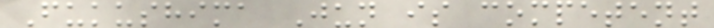Fukushima Jun is competent
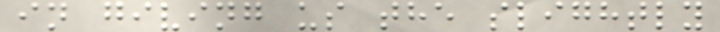in giving us the slightly
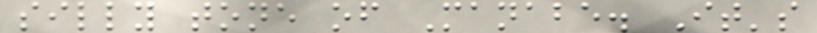silly tone of Manabe. It's
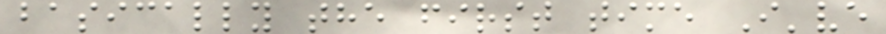basically the first time I've
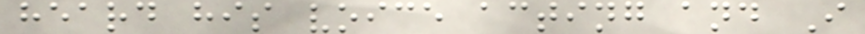heard his voice acting and I
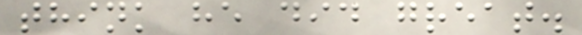think he did great.
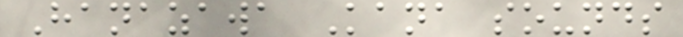Hanazawa Kana sounds
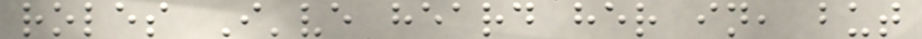roles I've heard her in, but
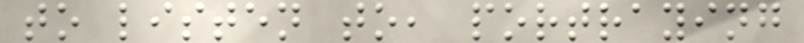to listen to, portraying
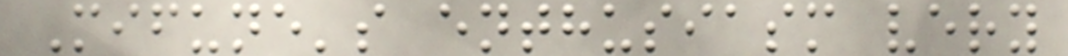Mifune's enthusiasm very
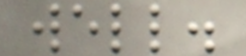well.
